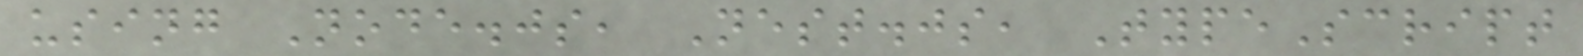using Node.js, Nest.js, TypeScript
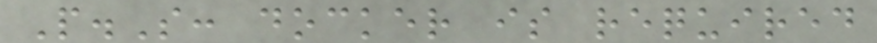P.S: docker is required
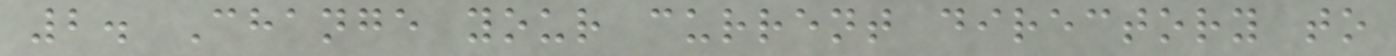2. Change your current directory to
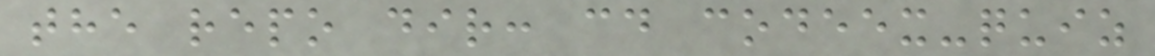the repo dir: cd codeex-quiz
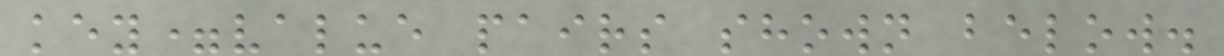key=value pairs shown below.
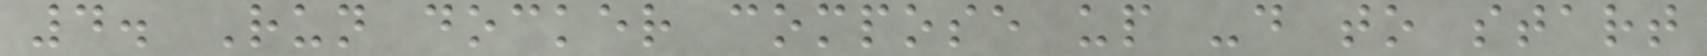4. Run docker compose up -d to start
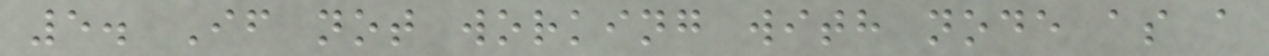5. If not working with node as a
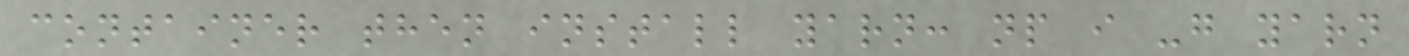container then install yarn: np i -g yarn
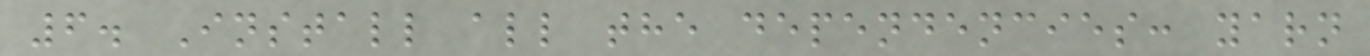6. Install all the dependencies: yarn
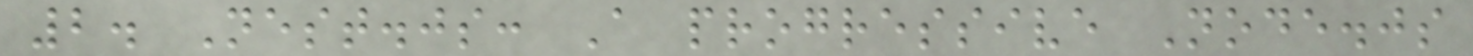2. Nest.js: A progressive Node.js
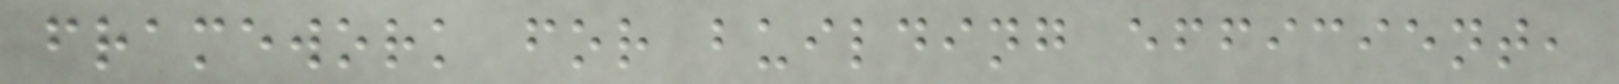framework for building efficient,
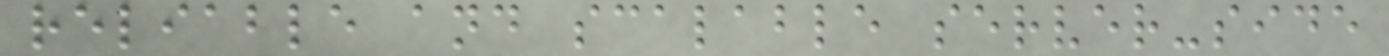reliable and scalable server-side
